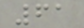61
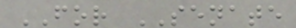FOR SENATE
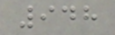948
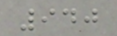940
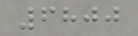6800
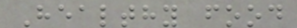Healthy food
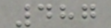487
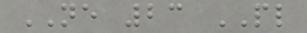NE 23 PL
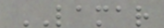LAMAR
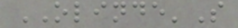OLINDE'S
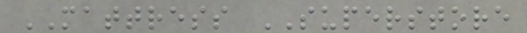MATTRESS SUPERSTORE
